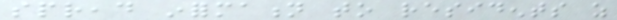spread information to residents as
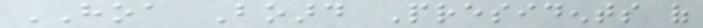HOA Board Presidents of
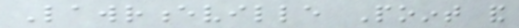Lawrenceville Point and
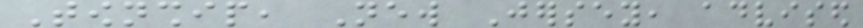Township, New Jersey, advised
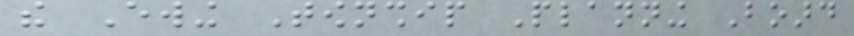the Ewing Township Planning Board
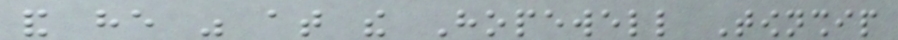and he was at the Hopewell Township
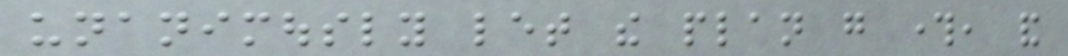unanimously let the plan go through, and
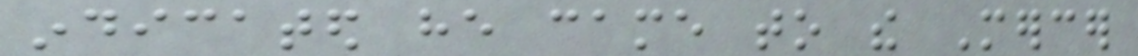indicated he came to the Mercer
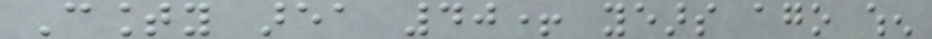County area 40+ years ago when
